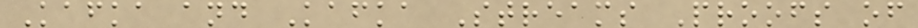Kafka and Kafka Streams Proofs of
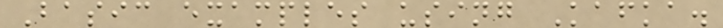Basic examples using Kafka.
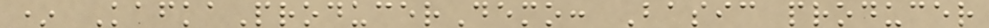* KafkaProducerDemo: Basic producer
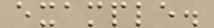example.
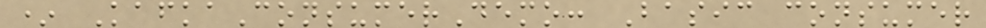* KafkaConsumerDemo: Basic consumer
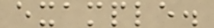example.
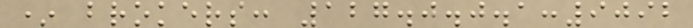* brokers: 127.0.0.1:9092
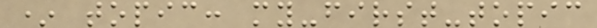* topic: my-first-topic
